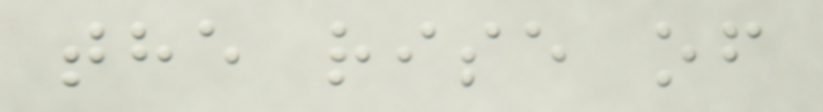the rise of
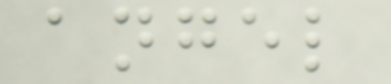angel
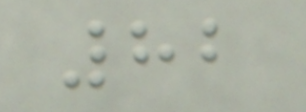82
